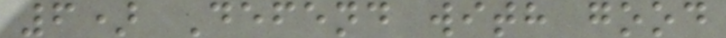6) Defend with good
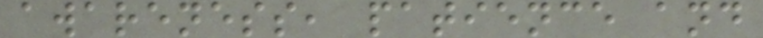awareness, patience and
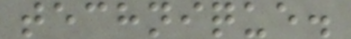technique.
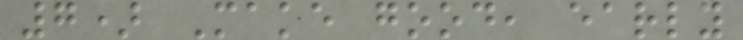7) Make good, early
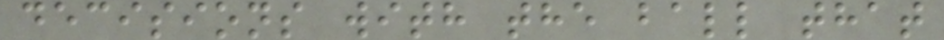decisions with the ball that
